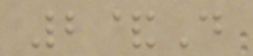2&D
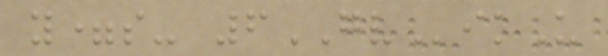y=s- 6GVikU
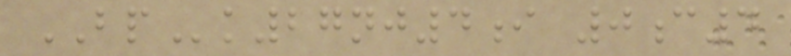BPk27nj4i 0c4
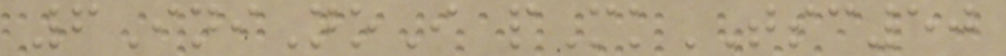6IniNoI pMkTSC50
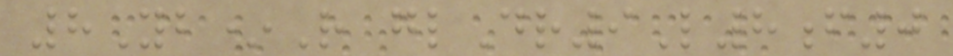8Yb*R glDr9L8f0
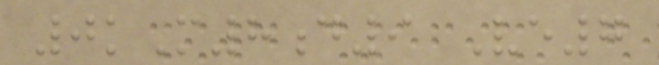0kM8d9 Ve7
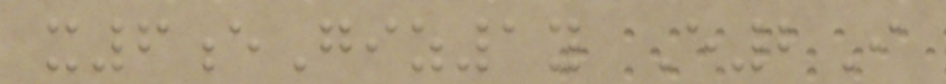x6eGiz1y E2I
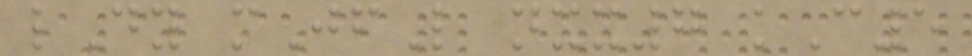lDy mJfL nxx7 kC5
